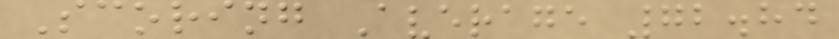Scoring Average 72.84
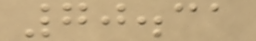70.31
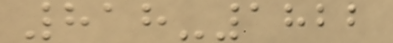818-1822
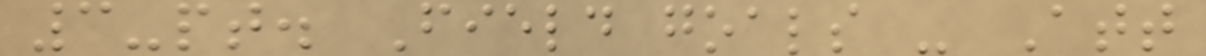3-pt. Field goals - Att
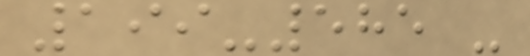199-585 -
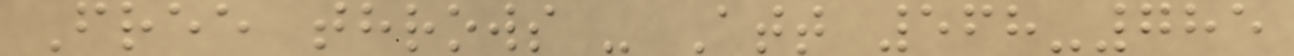Free throws - Att 568-785
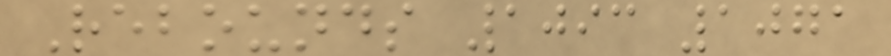Rebounds 1093 1071
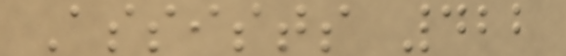Assists 422
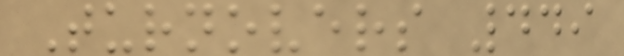Turnovers 449
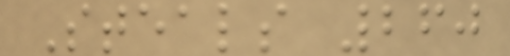Steals 260
